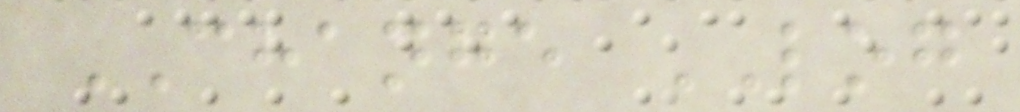CHANGE LOG
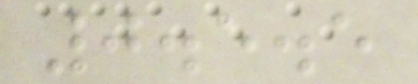0.5.5
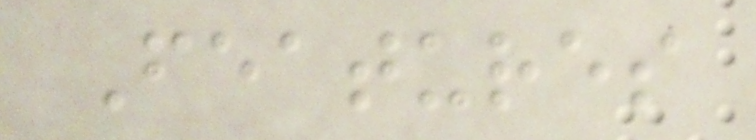Features
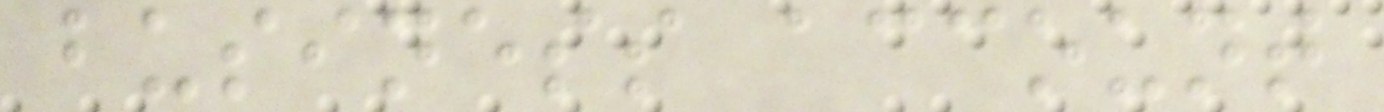business account
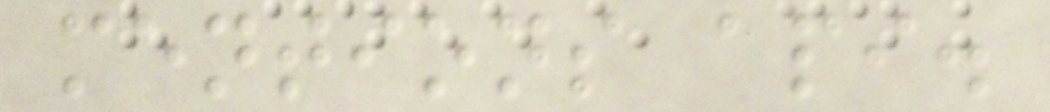mentions api.
